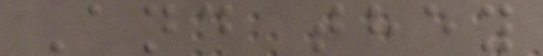And they
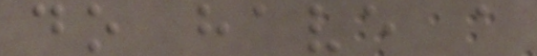do have a
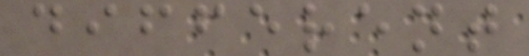different
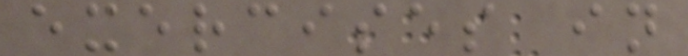exercises in
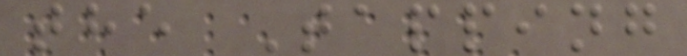the Tapping
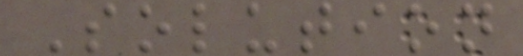Solution
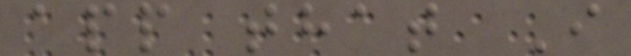app that I
